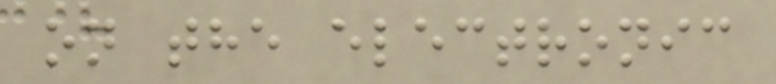on the electronic
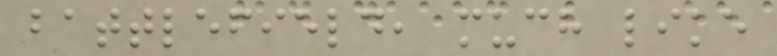battlefield, much like
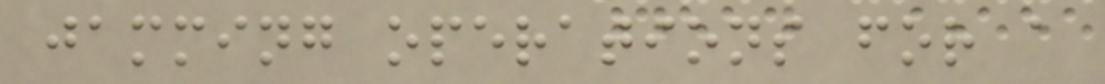jamming operations for a
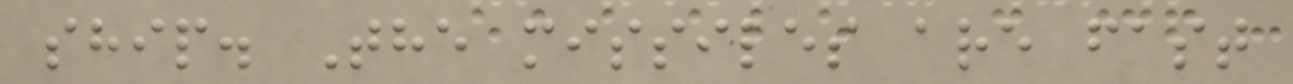ship. The missiles are fast
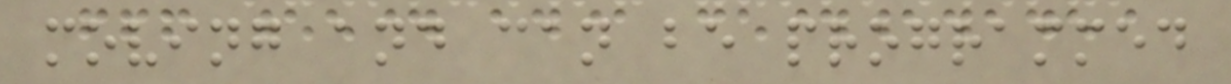moving and can be programmed
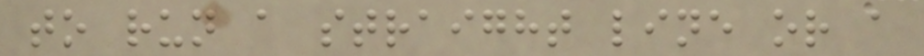to run a straight line or a
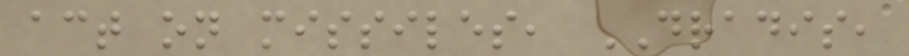act on missiles, DRADIS,
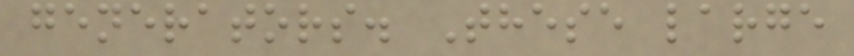generators. These large
